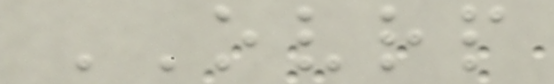OVRP
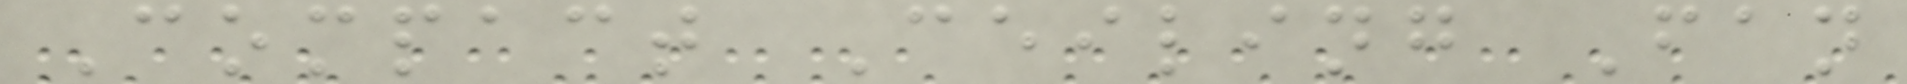Compact Ceiling Fan
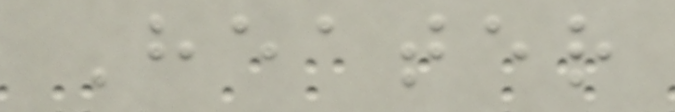Heater
